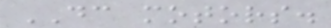DC motors.
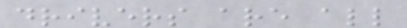drivers are all
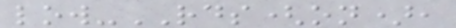low-RDS(on),
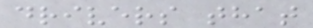drivers that
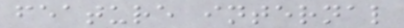feature internal
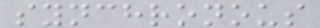synchronous
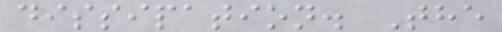dissipation. The
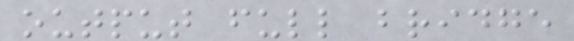output full bridge
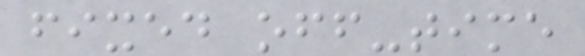fixed off-time
